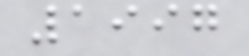1997
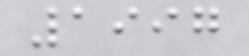1997
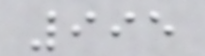995
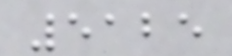5125
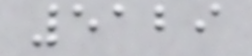5129
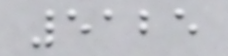5125
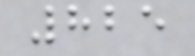825
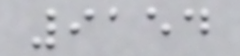9154
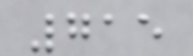715
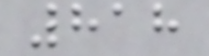818
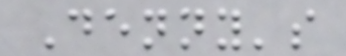Denny's
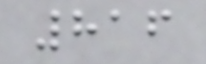816
